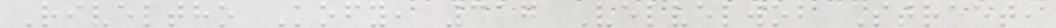Riveltho Kofy, 317 Velvelwob Street,
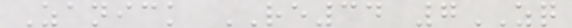Zanick RE34 7ZQ
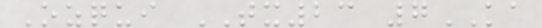Ozqui TX23 7KA
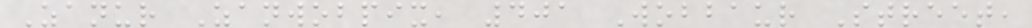Zanur Zanwobpix, 401 Wobbaur Street,
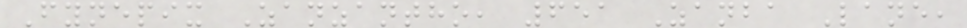Fynepix Zanzantho, 651 Zanba Lane,
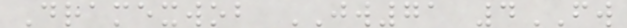Dramexwob JW71 4FW
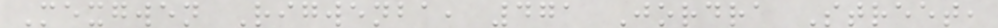Mexgwen Rigwenba, 471 Jordra Street,
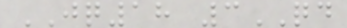JQ18 3QD
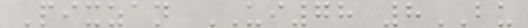Pixzan UI78 8BU
